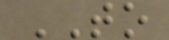TO
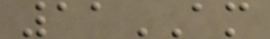11AM
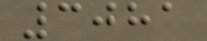3081
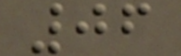06
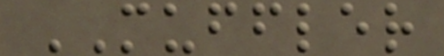MUFFLER
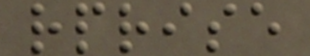rprise
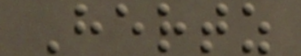Hertz
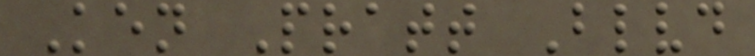Ken Pratt Blvd
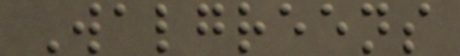Walgreens
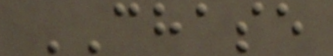CHASE
